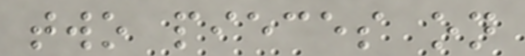two pieces on
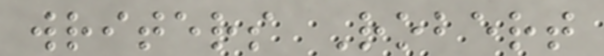writers Robert
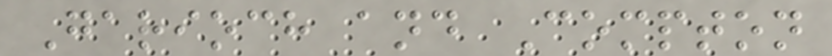Garioch and Compton
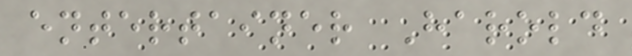entertainer Harold
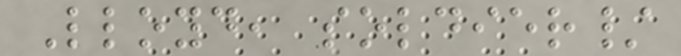Lloyd, soldier/
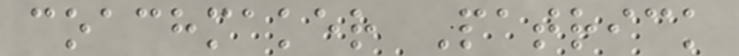coachmaker Patrick
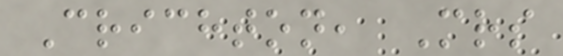Crichton, Mrs
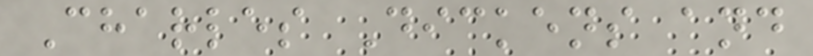Charles Dickens and
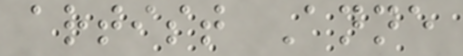artist Anne
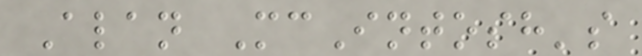Alan McIntosh's
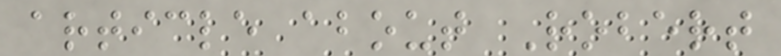article about Robert
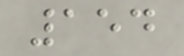154
